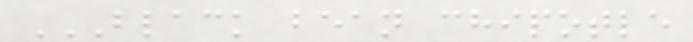BLACK BEAN CHIPOTLE
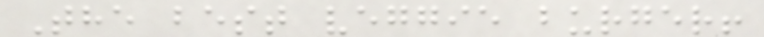The best veggie burger!
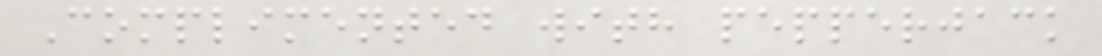Complimented with pepperjack
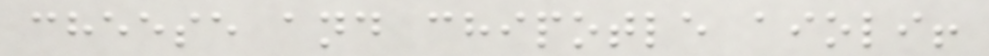cheese and chipotle aioli!
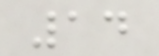14
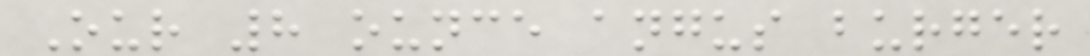Our 8 ounce angus burger
